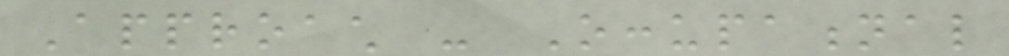Approach - Occupational
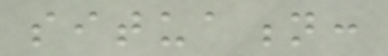situation:
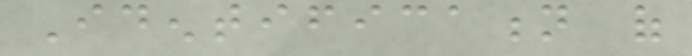Identification of
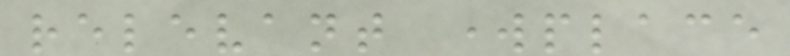relevant workplace
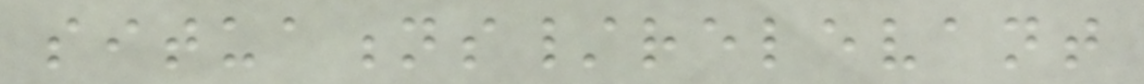situations/relevant
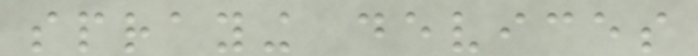spraying devices
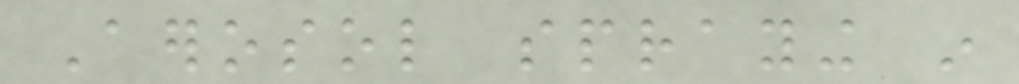Aerosol spraying in
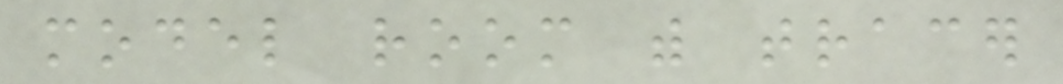model room with tracer
